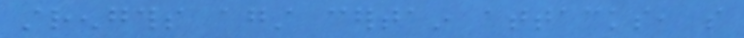strengths against certain attacks, so
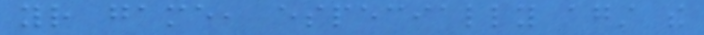your game, especially against the
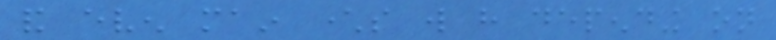and even main characters will have depending on
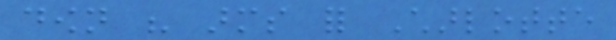down his arms for Charlotte
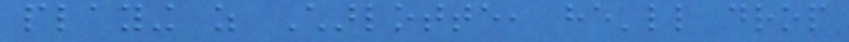playing as Charlotte, he'll drop
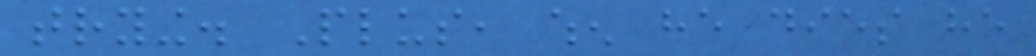trying. Plus, when he dies he
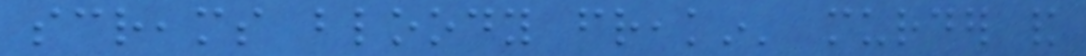screams bloody freakin' murder and
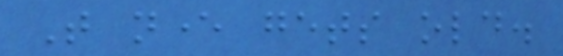That never gets old.
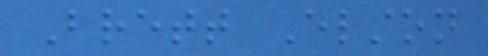Brett Elston
